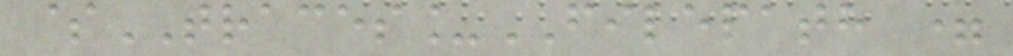$TRACES_FILEPATH =
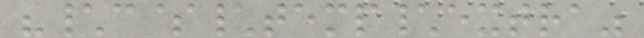"\c$\temp\extra"
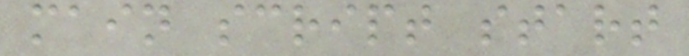main script start
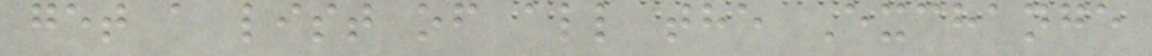get a list of all the Exchange
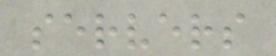servers
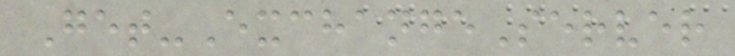Get-ExchangeServer
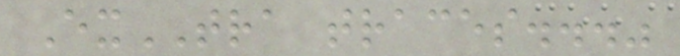ExTRA traces..."
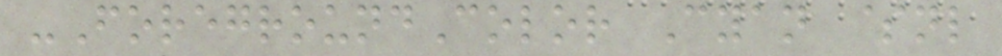-ForegroundColor Cyan $nl
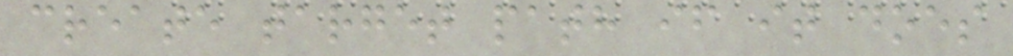create target path if it does
